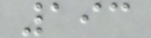193
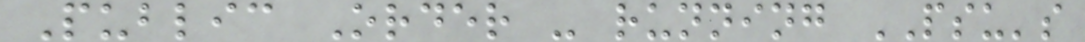Public Order - running PSU's
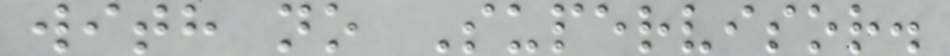with no Supervisor.
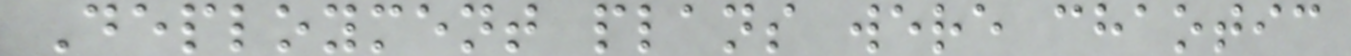Deployment plans were chaotic
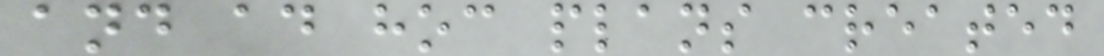and ad hoc plans created
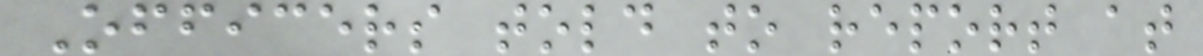Officers told to report at
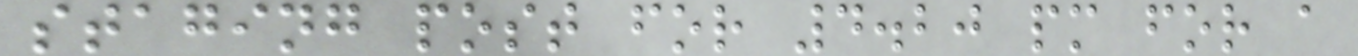staging post for 4.20 pm for a
